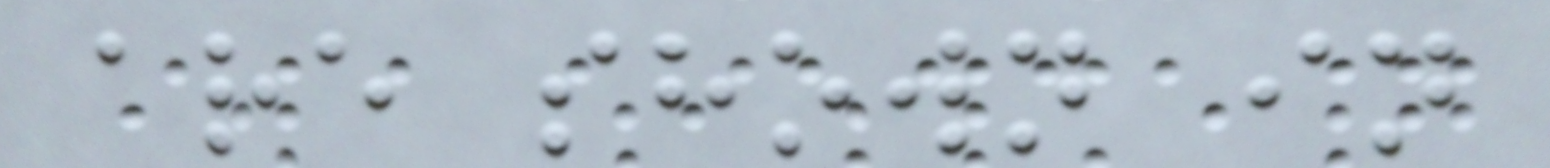are shown in
